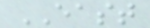EAST
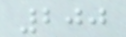200
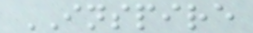INSPIRE
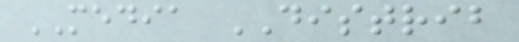MEDIA DISTRIB
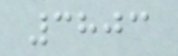3803
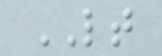LT
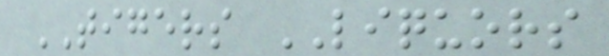TIGERS LIQUORS
